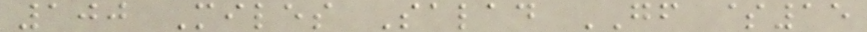100 Miles Salad GF $15
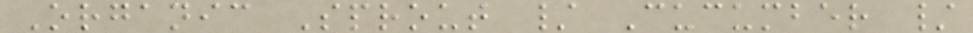Organic Sprout / Cucumber /
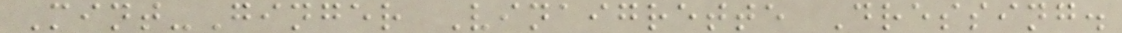Mint-Ginger Vinaigrette Dressing.
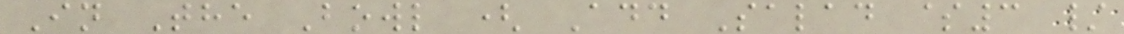In The Bowl ( Add Salad $3 /
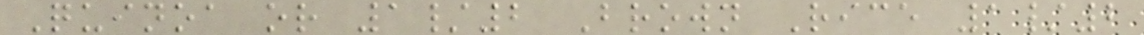Quinoa or 1/2 Brown Rice 1/2
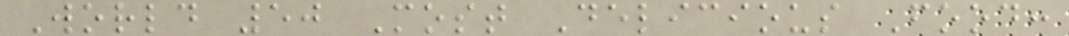World 50 Most Delicious Food:
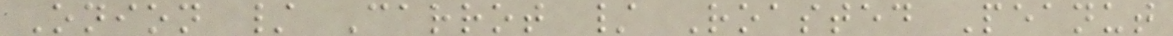Onion / Carrot / Roasted Peanut
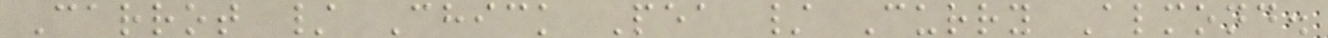Carrot / Chick Pea / Curry Almond.
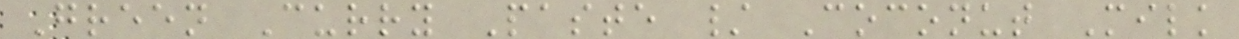Green Curry Paste / Coconut Milk
